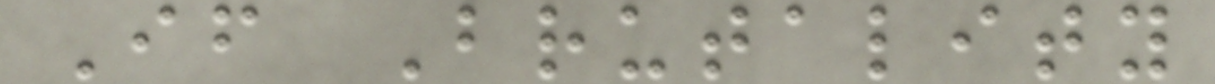If Brutality
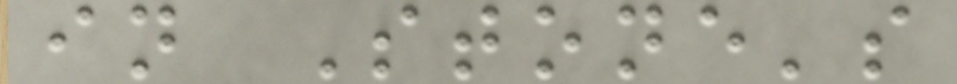in Stone's
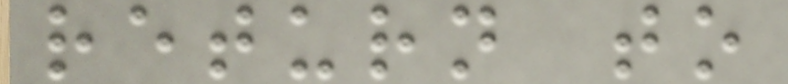return to
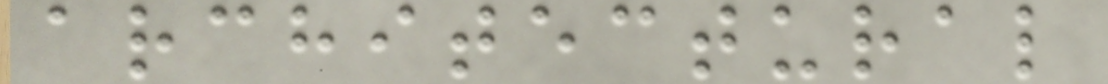architectural
